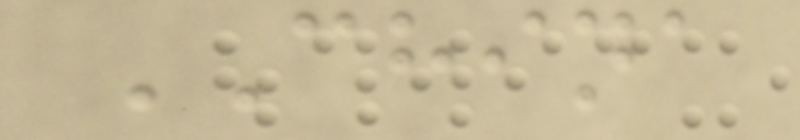CHINA
